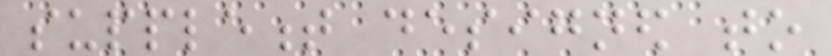supplement designed to
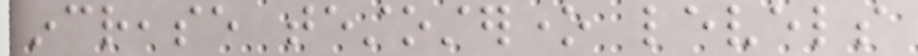increase testosterone levels
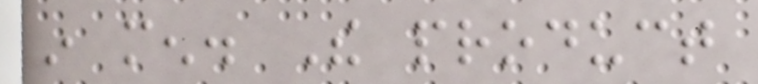in men. The product
